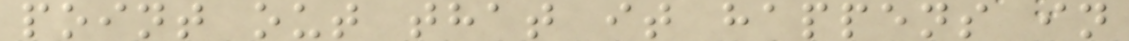point out that it happens in
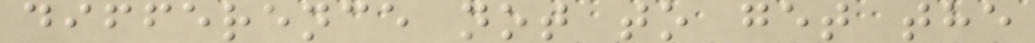difference not to get the
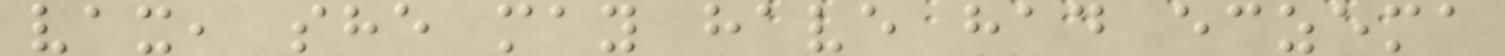vax, she may have had eczema
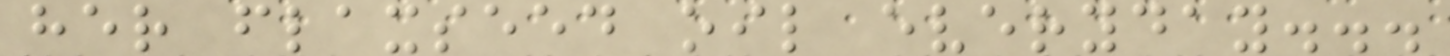her flaxseed oil everyday...
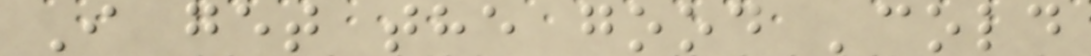I get the good 'cold
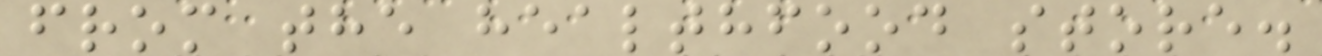from the healthfood store.
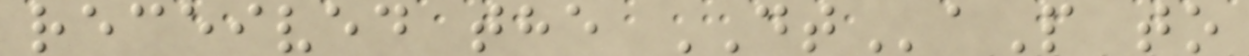received the DTaP to
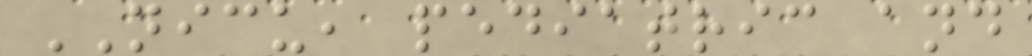NICU, pediatric and
